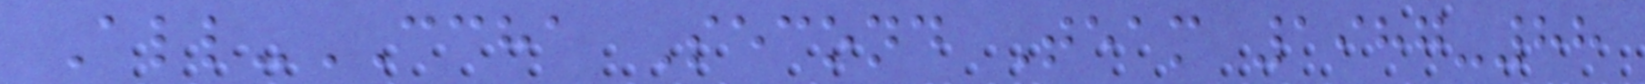All-CCHA Second Team 1987-88
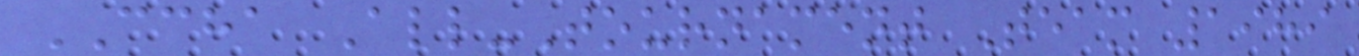CCHA All-Tournament Team 1989
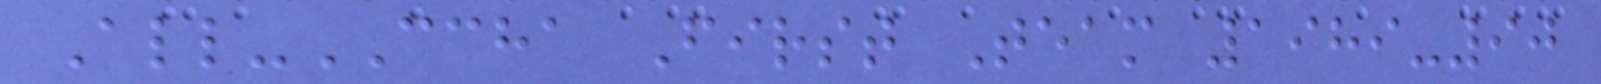All-CCHA First Team 1989-90
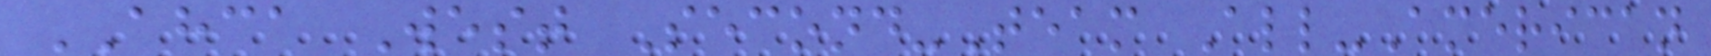AHCA West Second-Team All-American
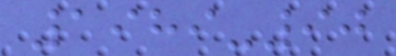1989-90
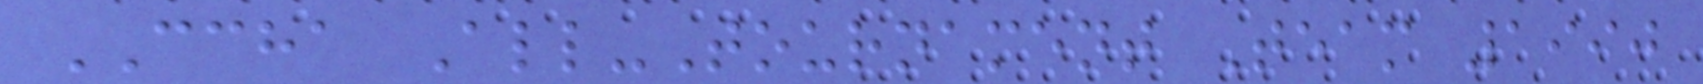CCHA All-Tournament Team 1990
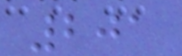201
